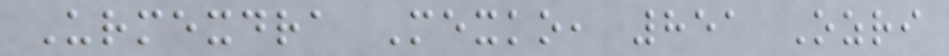Urmexdra Mexko, 851 Ozri
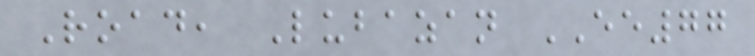Road, Lubazan EE77
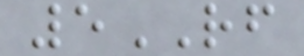5RF
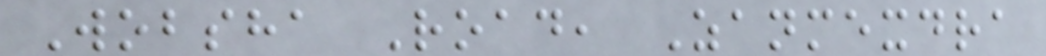Wobsha Road, Zanmexdra
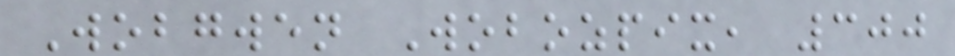Wobgwen Wobozpix, 300
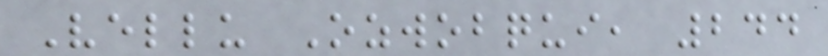Vellu Ozwobqui, 244
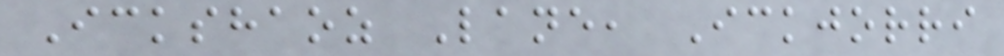Ickshaoz Lane, Ickjorri
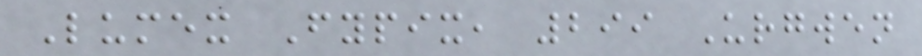Lumex Fypix, 299 Urgwen
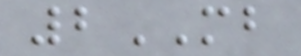2MB
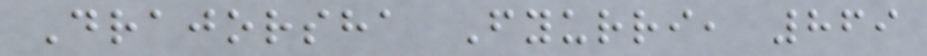Drajorsha Fyurri, 869
